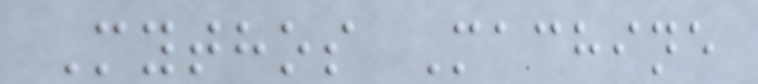Mythos Machine
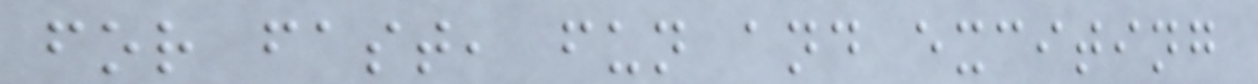for fast, fun and exciting
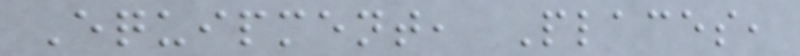Equipment, Places,
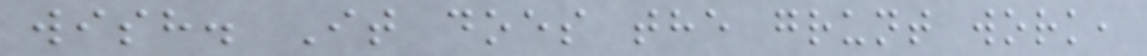wish. It does the grunt work,
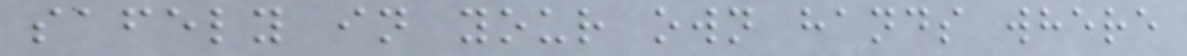safely in your own hands where
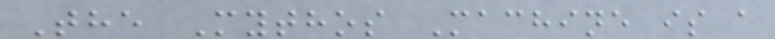The Mythos Machine is a
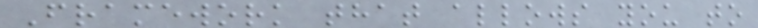Framework that allows you to
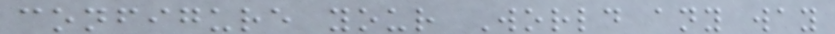configure your World any way
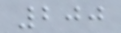200
